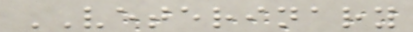VETERINARY
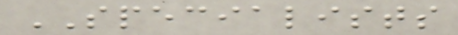SPECIALISTS
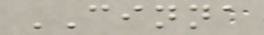CINNA
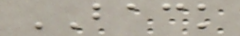BACK
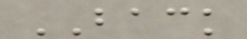BACK
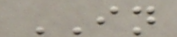IN
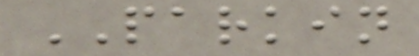PARKIN
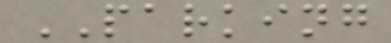PARKING
